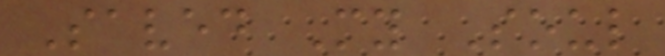Saved My Soul
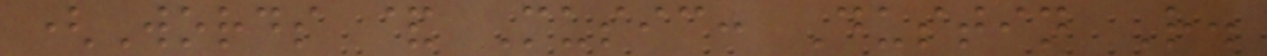(Words & Music: Dustin R.
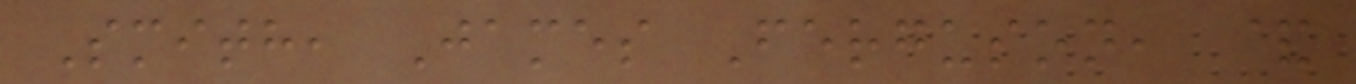Smith, James Ferguson, &
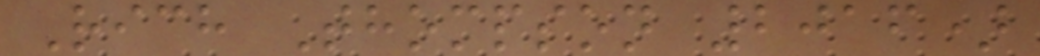Rich Thompson 2016)
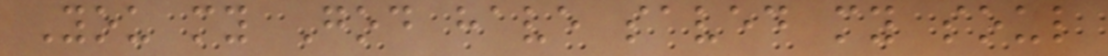You my God have saved my soul
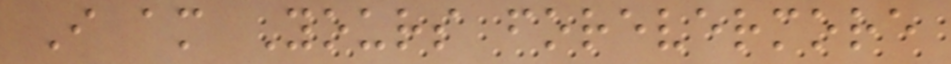I am Yours forevermore
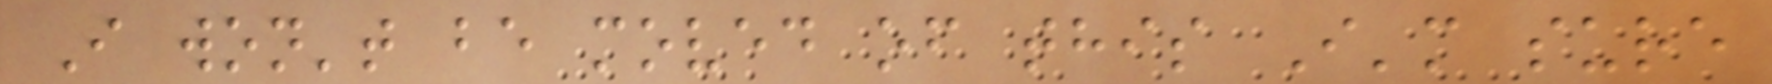I won't be moved of this I'm sure
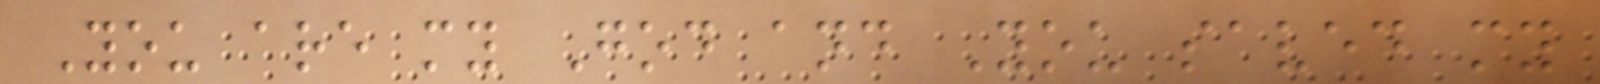You are my God and You saved my
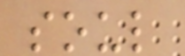soul
